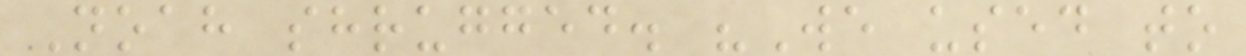Noah shrugged. "We used to
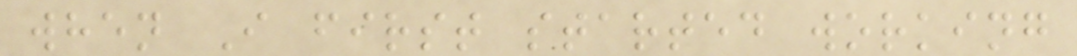when I first started working
